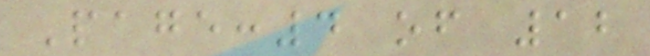Page:4 of 12
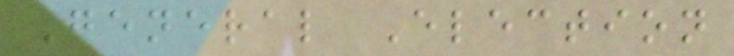General Election
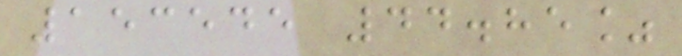153545 44.85%
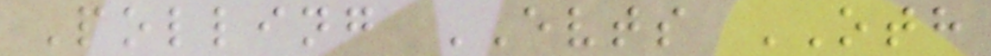Polling EVTS OTH
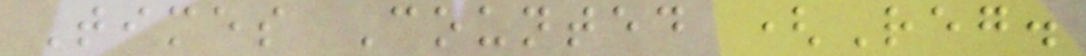Times Counted (Reg.
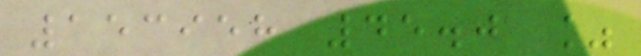153958 45.0 %
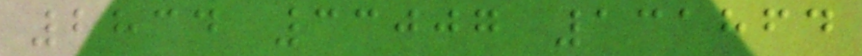2834 33007 131864
